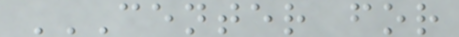CENTER FOR
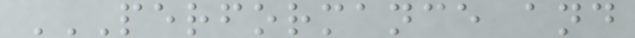PERFORMANCE AND
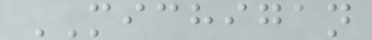MICHIGAN
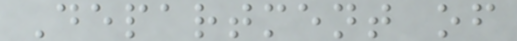Department of
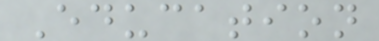Education
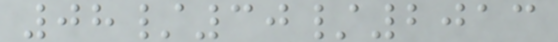08/30/2013
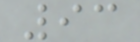93
